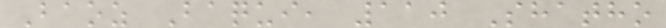Baoz Baqui, 110 Shatho
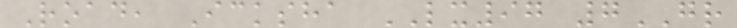Road, Icksha LX97 7GR
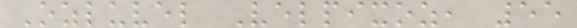Ozluvel Velpixoz, 55
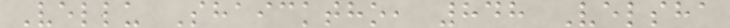Vellu Shaicktho, 848 Velsha
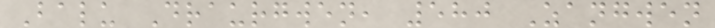Balu Draurgwen, 580 Zangwen
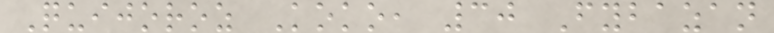Quijoroz Koko, 30 Fybazan
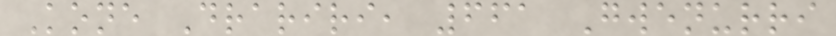Kone Drariri, 661 Gwenurri
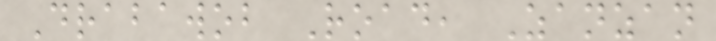Drabawob Road, Zanzan
